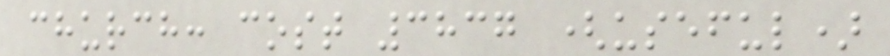church: cost 3837 (useful)
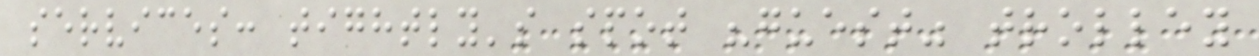services: tightly's spot "guest" trolley
